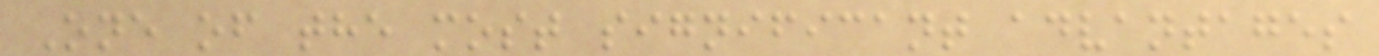One of the most significant advantages
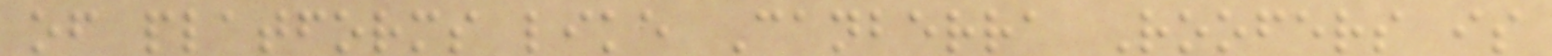of platforms like Canberra Roofers is
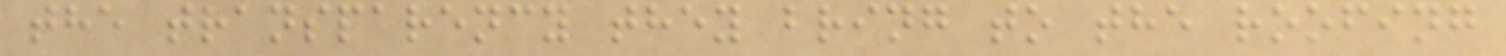the transparency they bring to the roofing
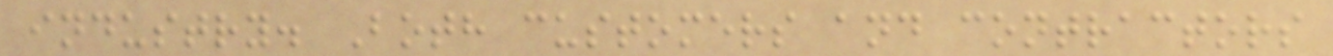industry. Both customers and contractors
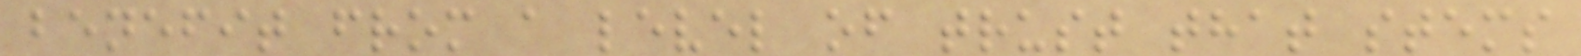benefit from a level of trust that stems
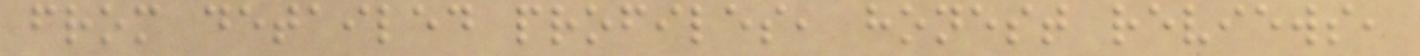from detailed profiles, honest reviews,
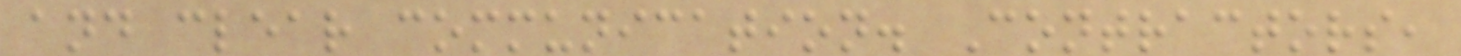and clear communication. Contractors,
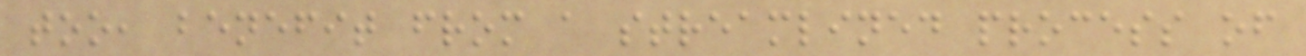too, benefit from a streamlined process of
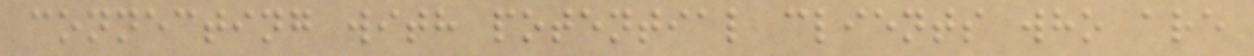connecting with potential clients who are
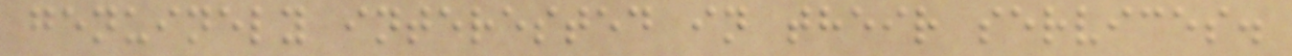genuinely interested in their services.
